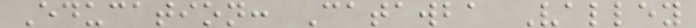Education: Catawba Valley
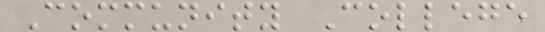Community College
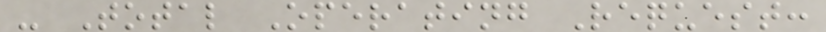- Total Operating Request:
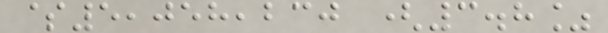$5,058,230 (3.8%
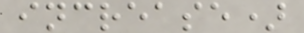increase)
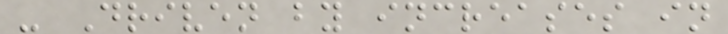- Driven by increases in
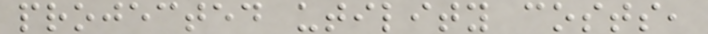projected utility costs,
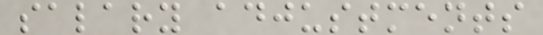salary adjustments
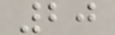20
